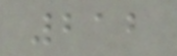212
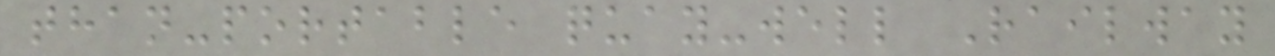than-portable quay-well Railway
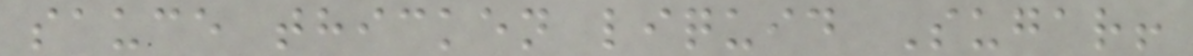sauce thicken liquid Sugar!
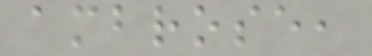ambrose,
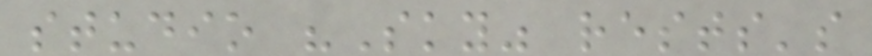studio "Sky" rests's
